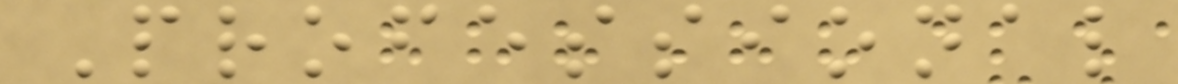Professional
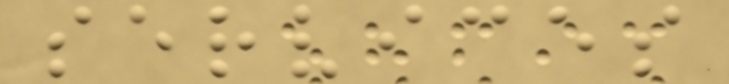services
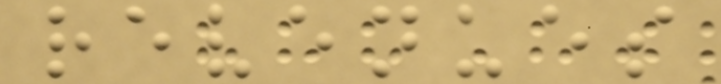revenues
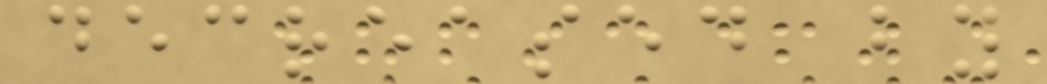decreased by
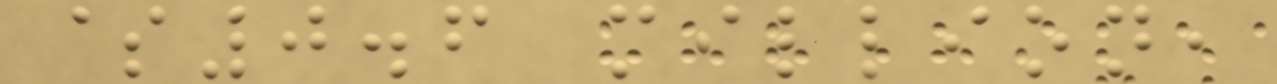$0.6 million,
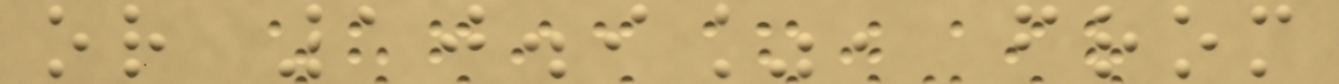or 10.9%, from
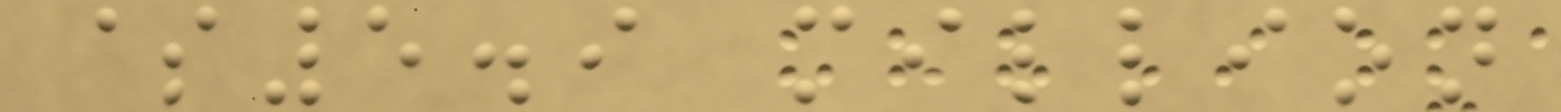$5.9 million
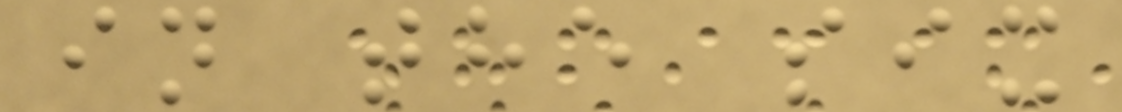in the six
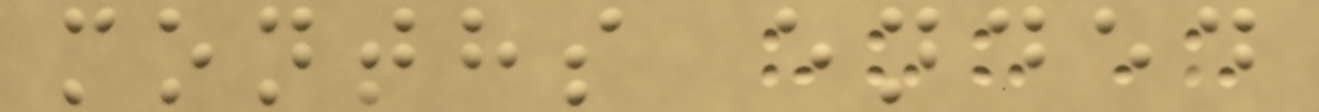months ended
